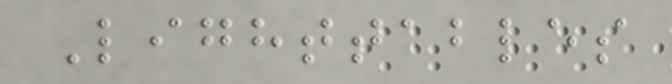Lighttables
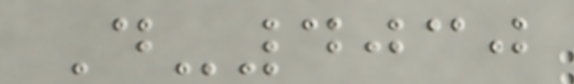D-4030
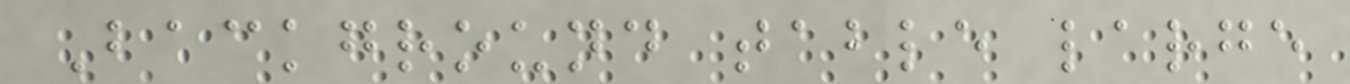Background table large
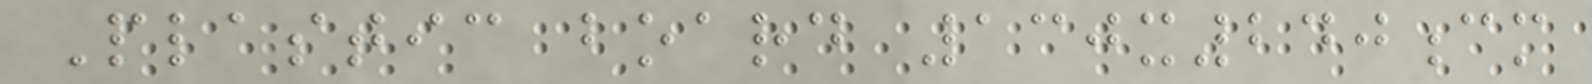Plastic board 130x240cm
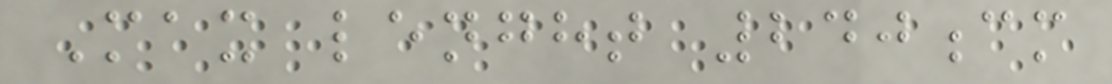Max lenght 240cm
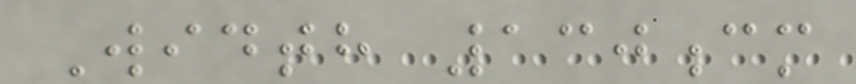Width 130cm
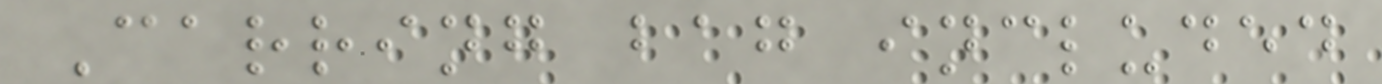Carring bag included
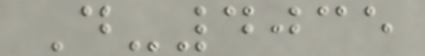D-4035
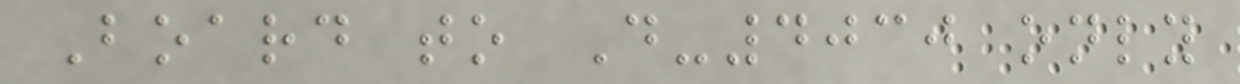Board to D-4030 only
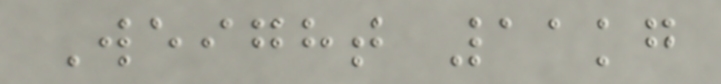Weight 11kg
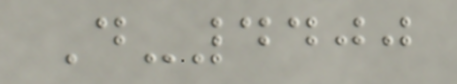D-4400
